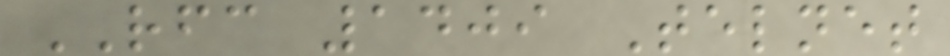RFC 1409 Telnet
